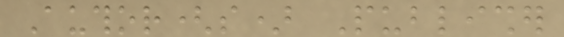Author(s) Publisher
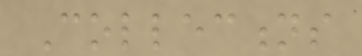Collections
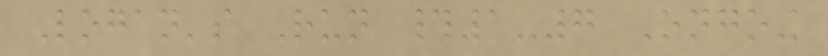Logan's Run #1-7 Ongoing
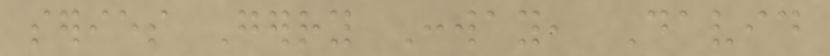series Gerry Conway, David
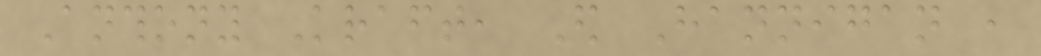Anthony Kraft, Ed Hannigan ,
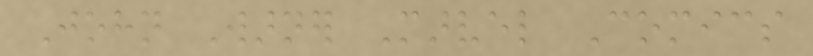John Warner Marvel Comics
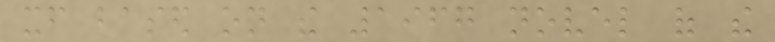itself based on the 1967 novel of the
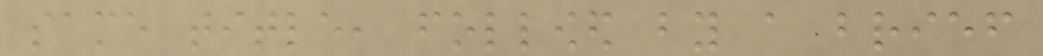same title, followed by a brief
